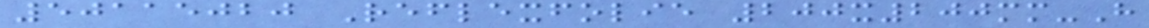50115020 Reflexfolie 200x200mm-H
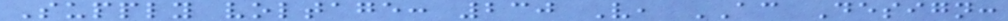Supply voltage: 230 V, AC Design:
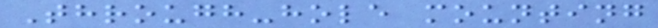Through-hole mounting
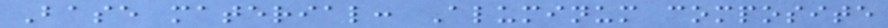Base material: Aluminum composite
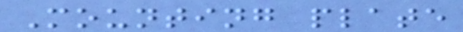Mounting plate
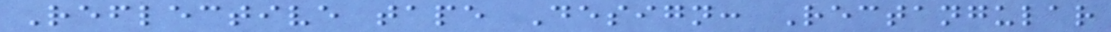Reflective tape Design: Rectangular
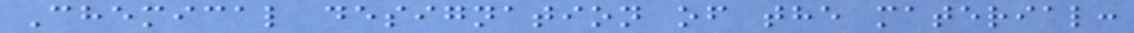Chemical designation of the material:
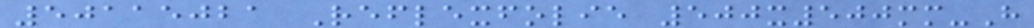50115021 Reflexfolie 500x500mm-H
